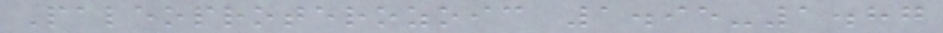Paleoproterozoic 1.95-1.87
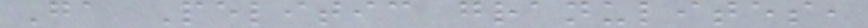Ga Pelitic granulites,
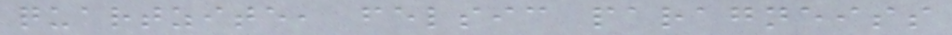quartzite, felsic paragneiss
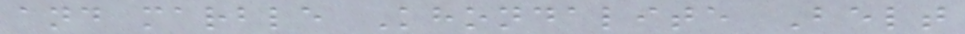and marble Khondalite Belt
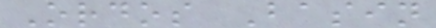Ordos Basin
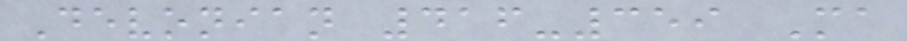Devonian 416-359 Ma
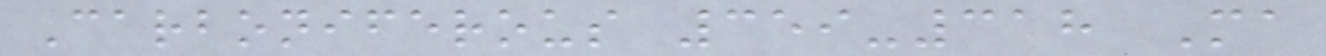Carboniferous 359-318 Ma
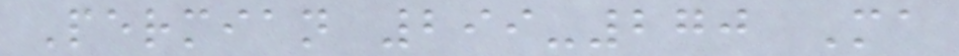Permian 299-270 Ma
